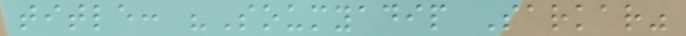title: "Soumyadip Sarkar"
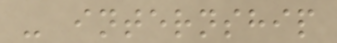- internship
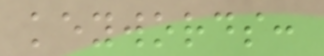keywords:
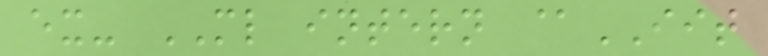ex- ML intern @IIT
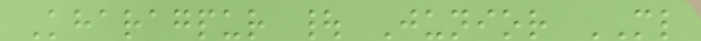Kharagpur | Junior ML
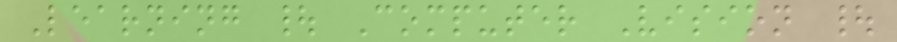Learning | Computer Vision |
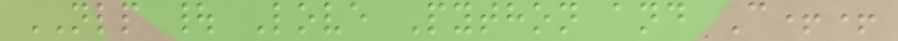NLP | Love Python and C++
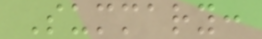Summary:
